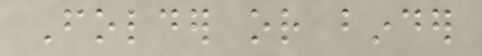Folder or binder
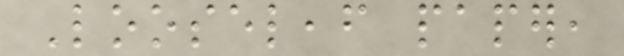Looseleaf paper,
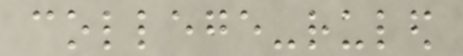college-ruled
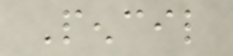Pencil
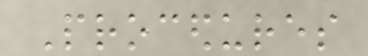Procedures
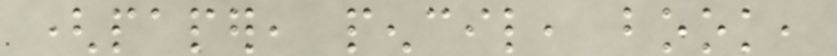(paper, pencil, book,
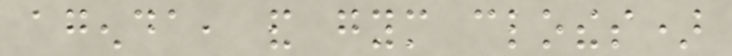agenda, and gym clothes)
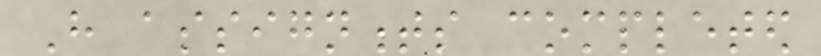Have assignments completed
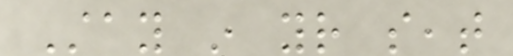Stay in your seat
